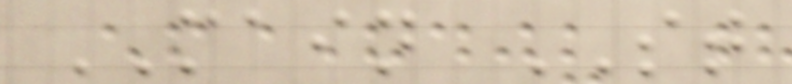MAIN ST
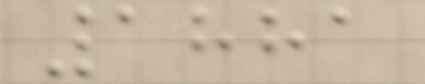1881
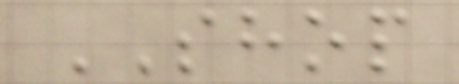SHOP
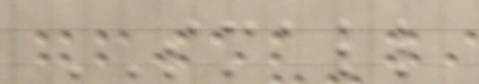SMALL
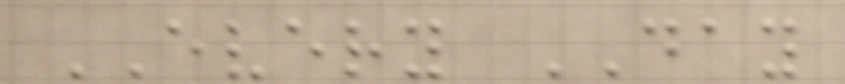EVERY DAY
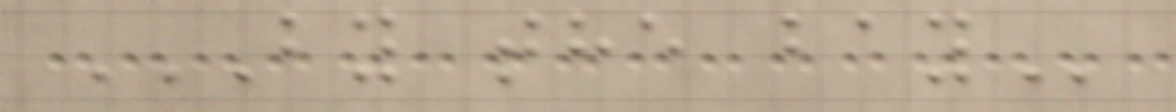BY THE BAY
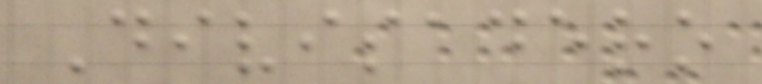Divisadero
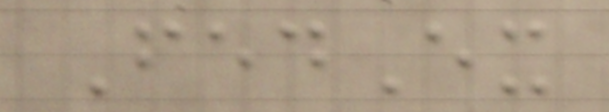FedEx
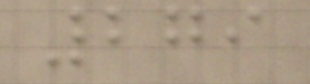279
